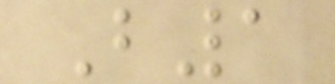B1
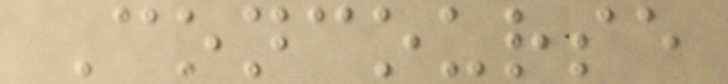Concourse
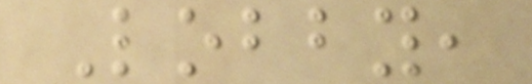Lobby,
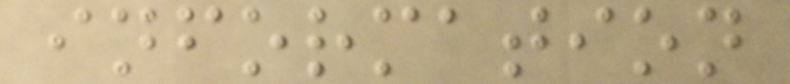information
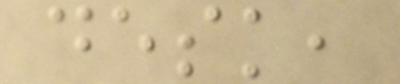desk,
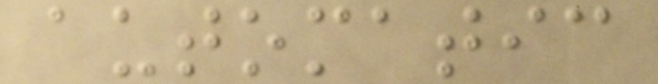automatic
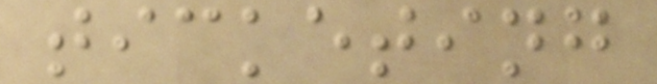ticketing
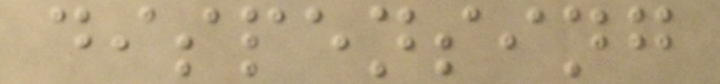dispensing
